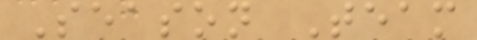Season Team
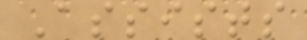Assists
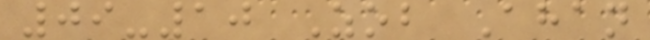09-10 Zob Ahan
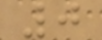0
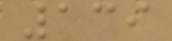139
